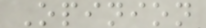Opinion
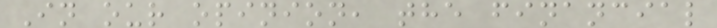In our opinion, the financial
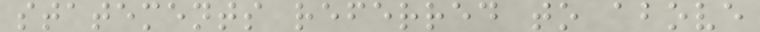statements referred to above
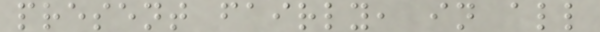present fairly, in all
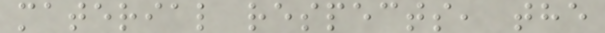material respects, the
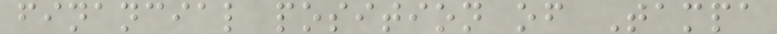financial position of Tampa
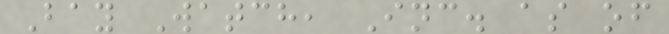Bay Watch, Inc. as of
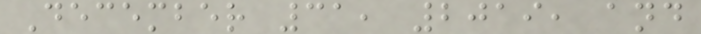December 31, 2019, and
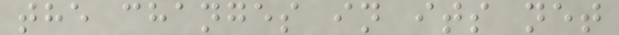the changes in its net
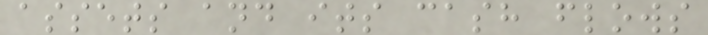assets and its cash flows
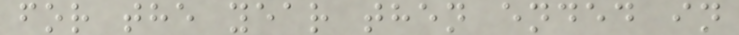for the year then ended in
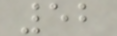52
